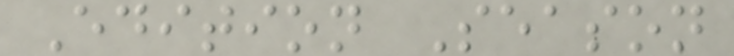Edition Season
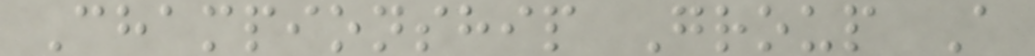Championship Group A
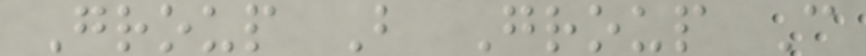Group B Group C
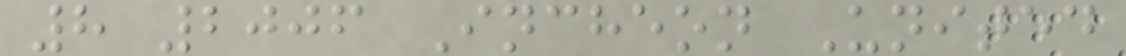8 2006 Incheon United
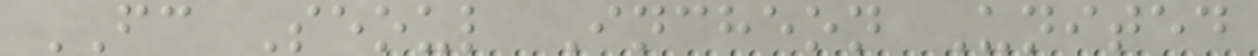FC Seoul Incheon United
